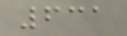631
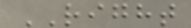RIGHT
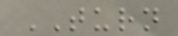TURN
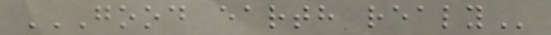GOOD EARTH REALY
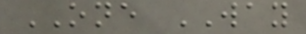ONE WAY
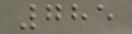785
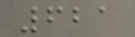621
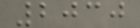2030
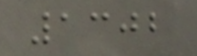1302
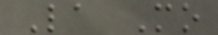La Mo
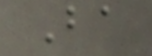Ba
